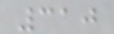310
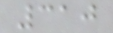310
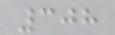308
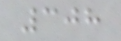308
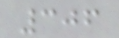306
